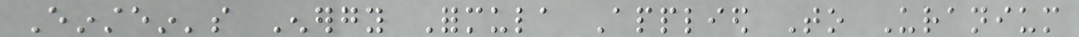Einstein's Energy Formula Applied To Uranium
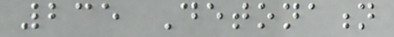235 Detonation
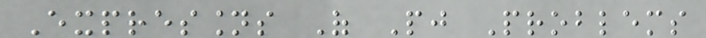Expressions Of Pj Problems
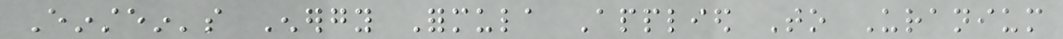Einstein's Energy Formula Applied To Uranium
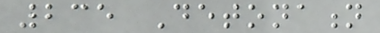235 Detonation
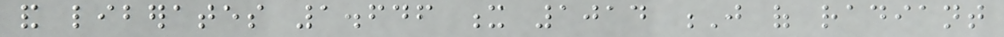and liberates 1.646 x 1014 J of radiant
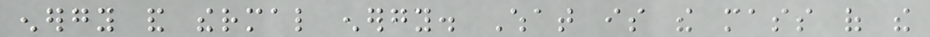energy and thermal energy. What is the mass of the
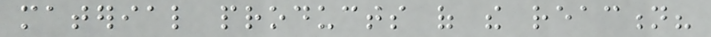material products of the reaction?
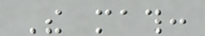The math:
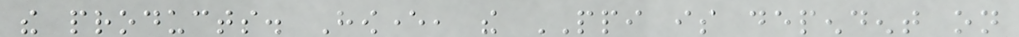the products. However, the PPI is dependent on
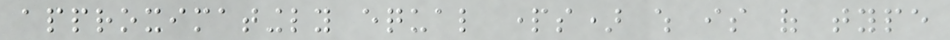approximatingly equal parts) which is of type
